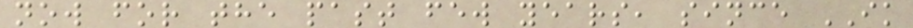now for the past few years, since IK
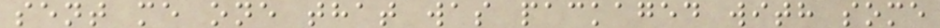sent me one that was packaged with some
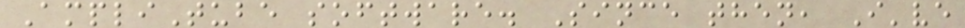AmpliTube software. Since then, I've
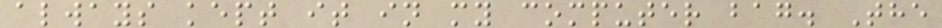always kept it in my computer bag. The
